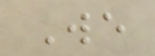We
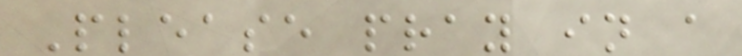Please pray in a
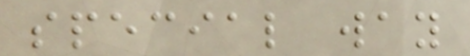special way
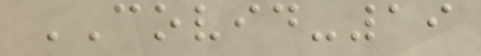COVID-19
